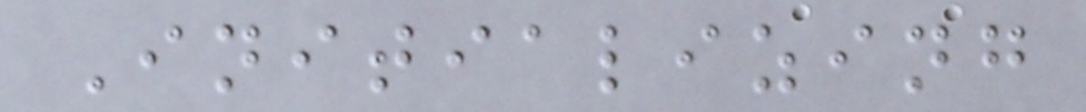Initializing
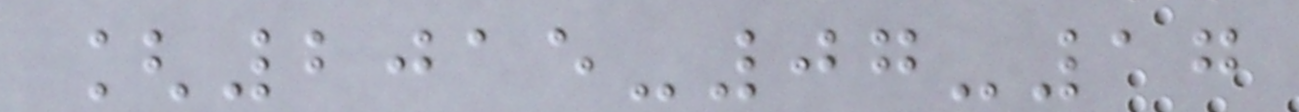[2015-07-17
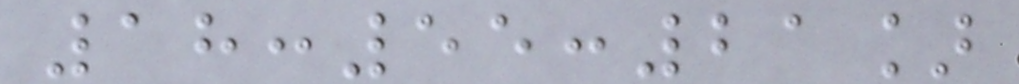18:55:21]
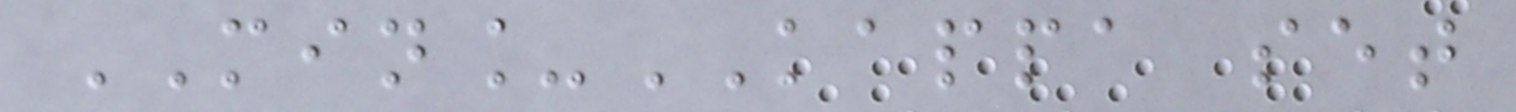MIN_KAPPA set
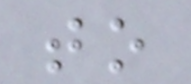to
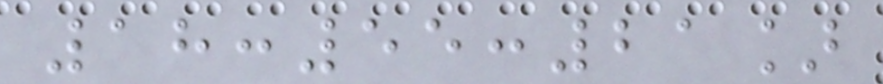18:55:21]
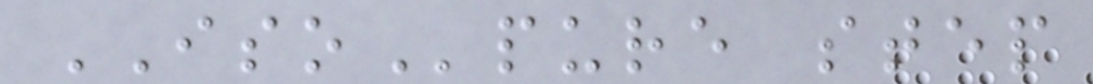ISOpure step
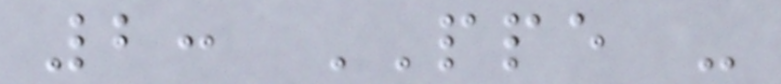2: PPE -
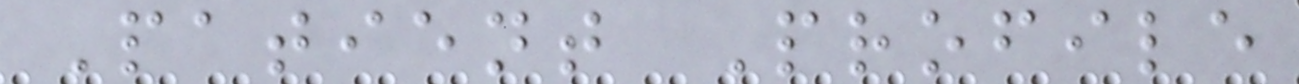Patient Profile
